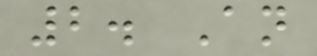2. An
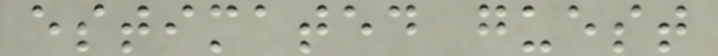estimated guest
